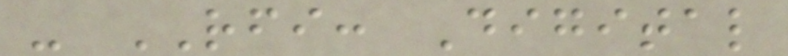- RFI: Digital
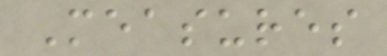Measures
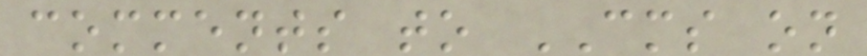comments to CMS on
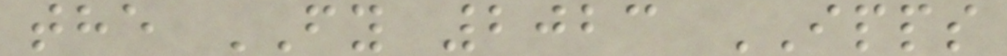the FY 2023 IPPS
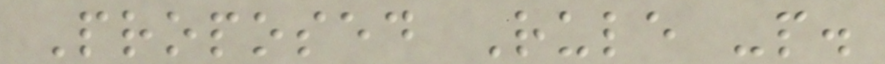Proposed Rule -p.
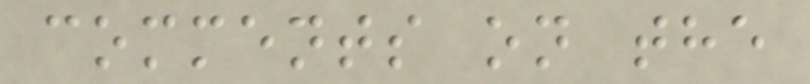comments on the
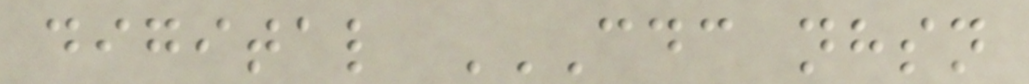digital CDC NHSN
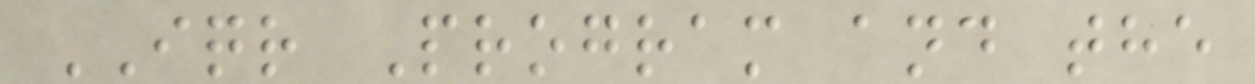IQR Program and the
